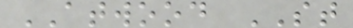ATWOOD ST
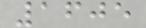1605
